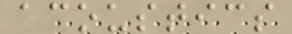acoustics
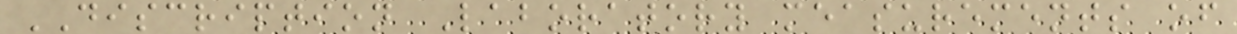DISCRIPTION Laboratory measurements of
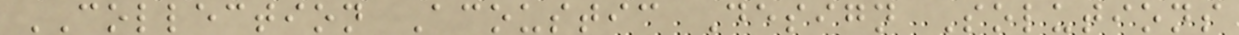COLLECTION Acoustic Design Solutions
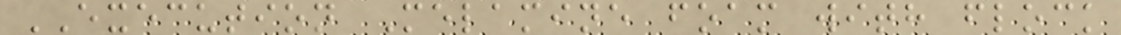EXECUTION Melamine foam with flock
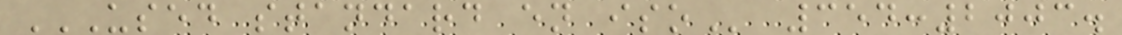USED STANDARD EN ISO 354:2003.
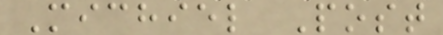Michiel Post
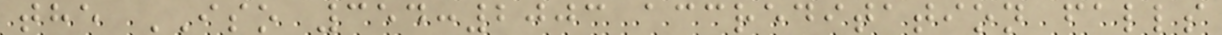the ISO 354:2003 accreditation falls
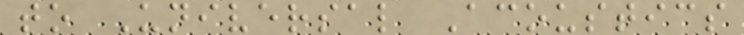to Universal Acoustics
